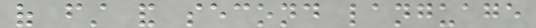of first and second language
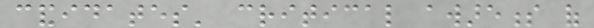candidates' critical awareness of
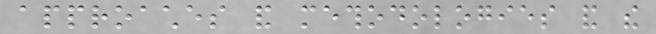approaches and methodologies and the
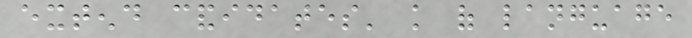extend candidates' knowledge of language
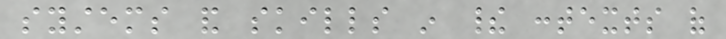systems and skills in their contexts of
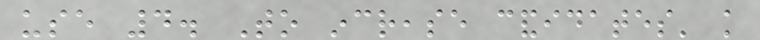use 4. To increase candidates' knowledge
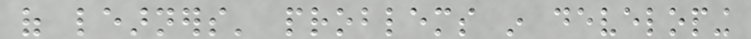of learners' problems in developing
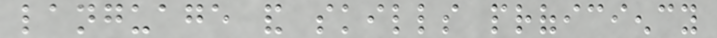language and skills proficiency
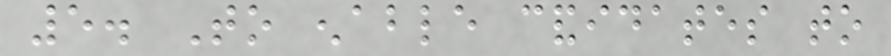5. To enable candidates to
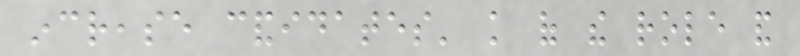increase candidates' knowledge of the role and
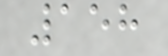158
